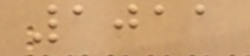1011
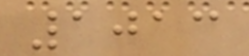1013
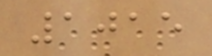1015
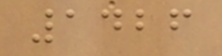1426
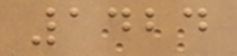1424
